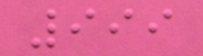999
